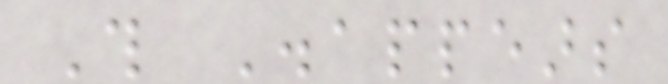This Disappears
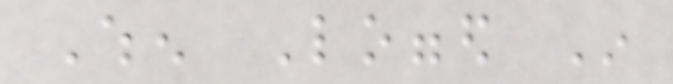When Logged In
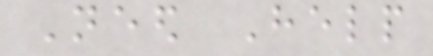Need Help
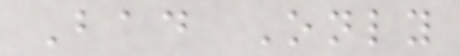Bad Only
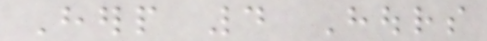Herp 4 Hours
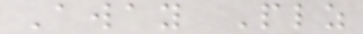Away Plz
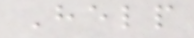Help
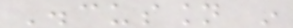Discussion in
